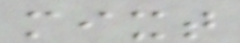mixt
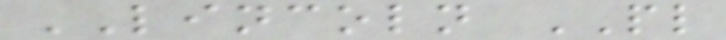LINCOLN PL
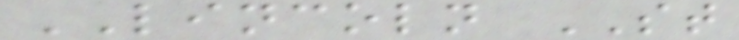LINCOLN ST
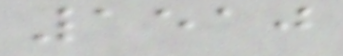1510
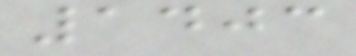1403
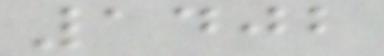1402
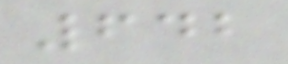642
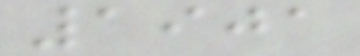1901
